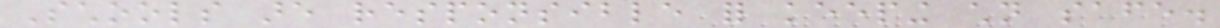Schools are responsible for keeping children safe.
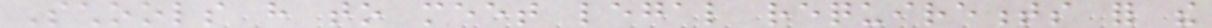Schools have to meet legal requirements for the
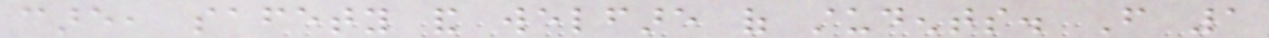care, safety and welfare of students. From 1
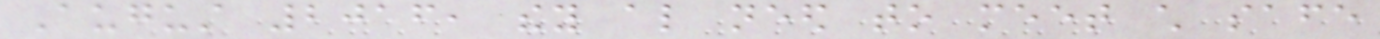August 2016, they also need to meet child safe
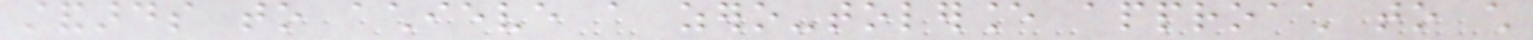standards to achieve a zero-tolerance approach to child
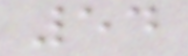54
